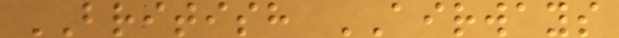BRITISH AIRWAYS
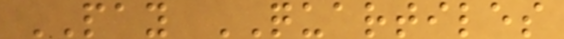PAY QUARTILES
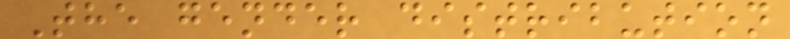The gender distribution
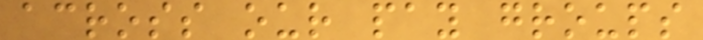across our pay groups
